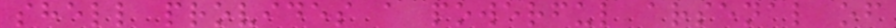shell provides a powerful arsenal of
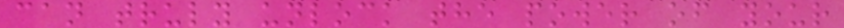can truly unlock the power of your
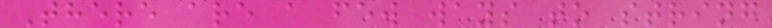There are a few ways to string
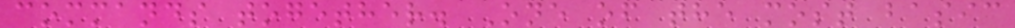commands together. One of the most basic
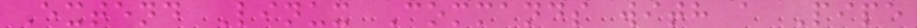Extend Linux Commands with a Pipe
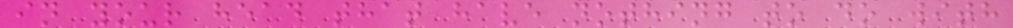in your head that have nothing to do with
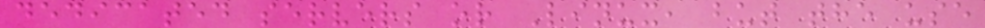dedicated servers or Linux, but the use
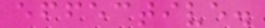effective.
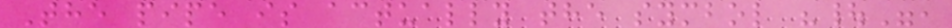The pipe is actually the symbol "|",
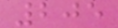205
